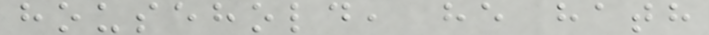household, he hath
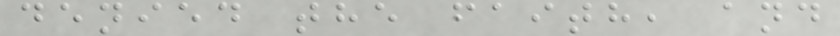denied the faith, and
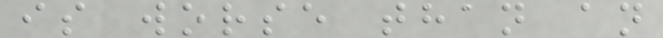is worse than an
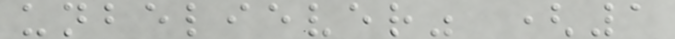unbeliever" (1
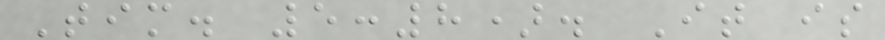Tim. 5:8). It is
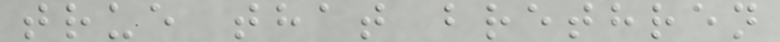true that brethren
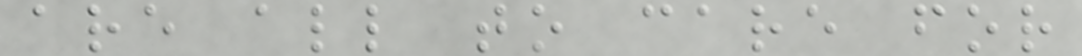are all to care for
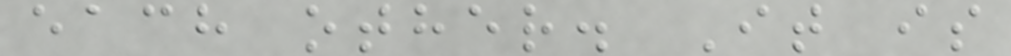each other. It is
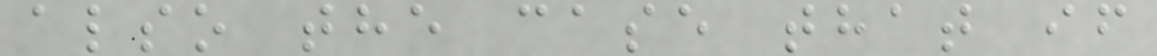also the case that if
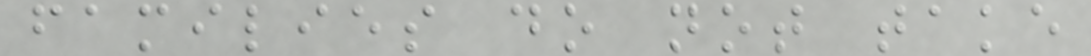families do not take
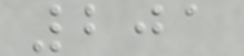201
